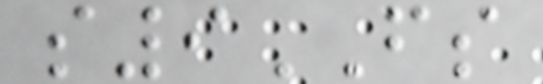s9FS
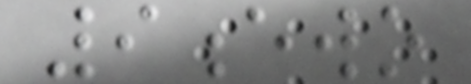9ewo
